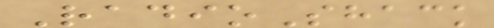RadioShack
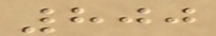800
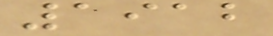1912
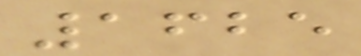1625
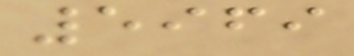5969
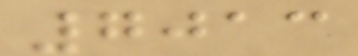7013
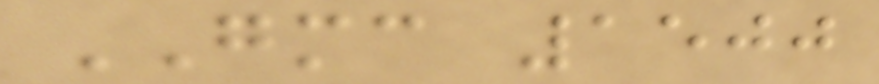GMC 1500
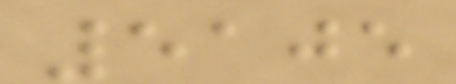5105
